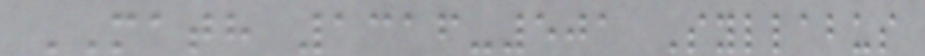MATH 1316-501 Syllabus
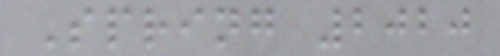Spring 2020
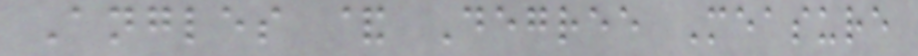Angles & Degree Measure
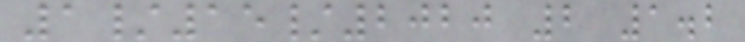1/15/2020 2 1.2
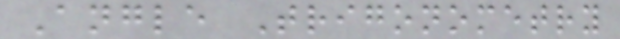Angle Trigonometry
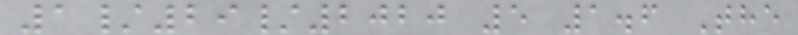1/29/2020 5 1.6 The
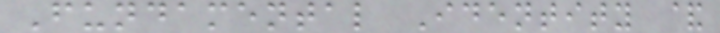Fundamental Identity &
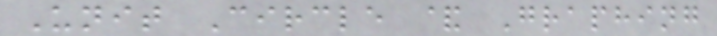Unit Circle & Graphing
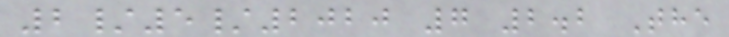2/5/2020 7 2.2 The
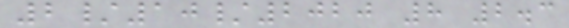2/10/2020 8 2.3
